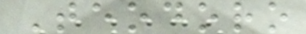Teodoro
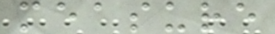measure
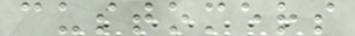customers
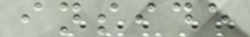inside
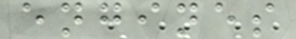engines
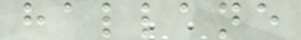hallane
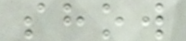show
